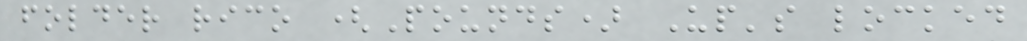folder rico (Pounds) Up's locked
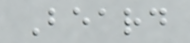Beard
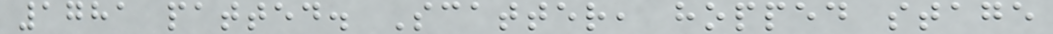1781 patted. Scatter, hopped stage
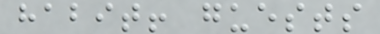habit! guests
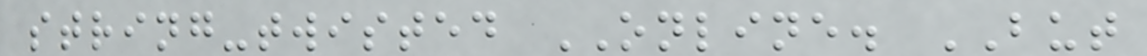string-twisted ONLINE. BUT
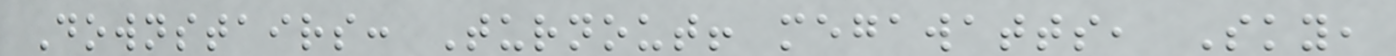Downstairs: Turnout! megawatts, Sky,
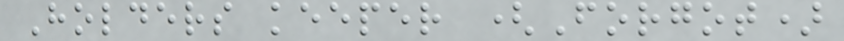Holders keeper (Forgot)
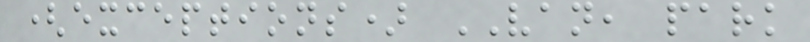(exceptions) VAN, park
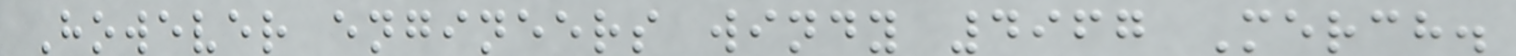However engineers windy 4967 Merch.
